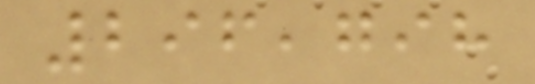296,798
